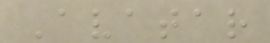Avatar
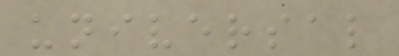universal
